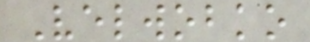Velwobko
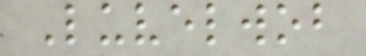Luvelwob
